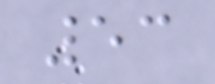53
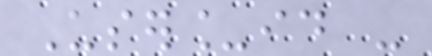User_id -
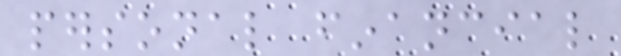personal financial
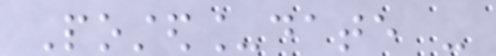Posted_date -
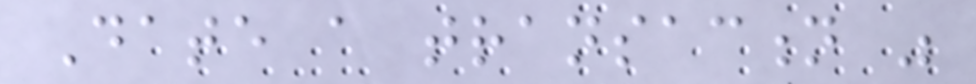Date a transaction was
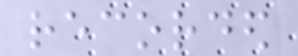recorded
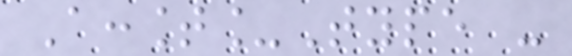Account_Type -
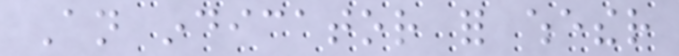An indicator for whether
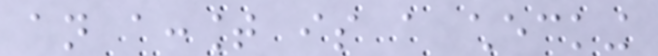an account is a checking
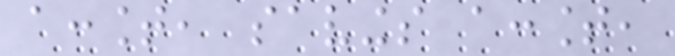account, savings account,
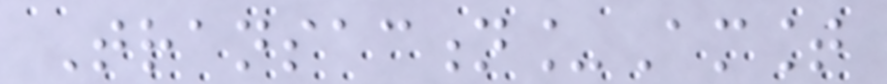Transaction_Amount
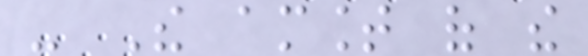- The amount of the
